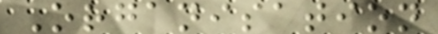Organisation
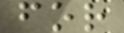for
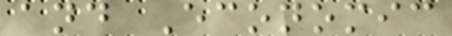and Economic
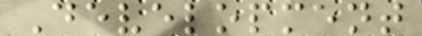Development
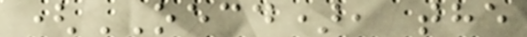(OECD), the
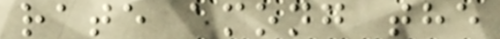rate among the
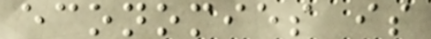economies is
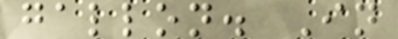gallon. In
